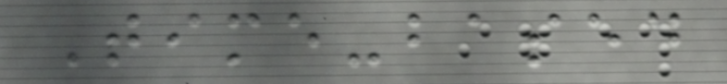Time-based
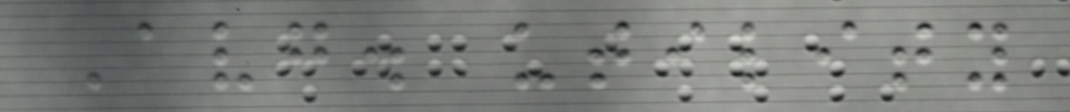Avg. utility
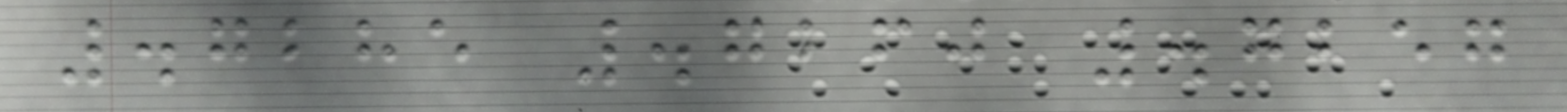.7285 .7260 .7257
